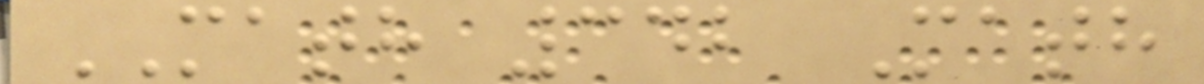MATH 342 Math
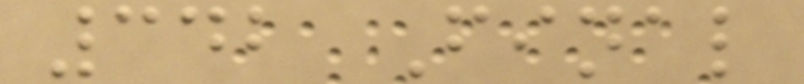342 Final
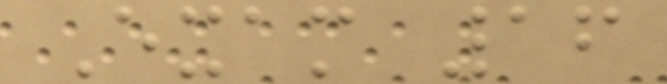Exam 16
